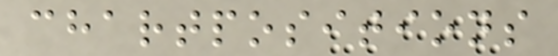chartpositions
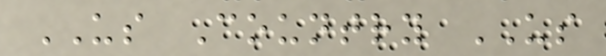US Country US
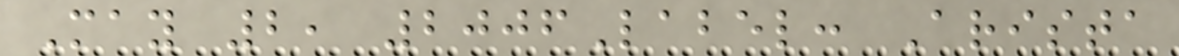May 2, 2006Label: Arista
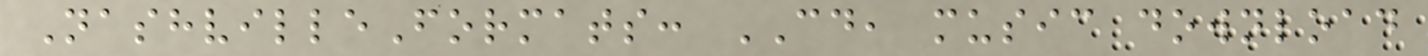NashvilleFormats: CD, music download
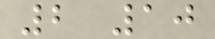2 10
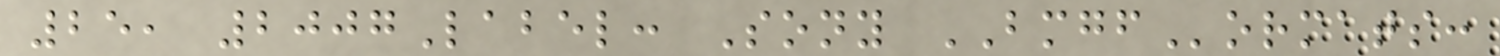25, 2007Label: Sony BMGFormats:
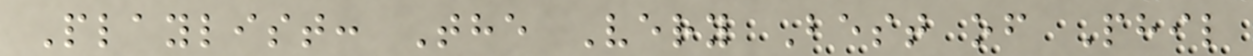Playlist: The Very Best of Phil
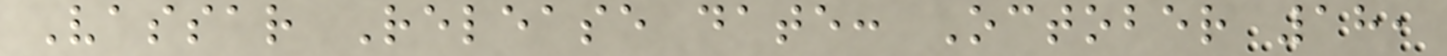Vassar Release date: October 18,
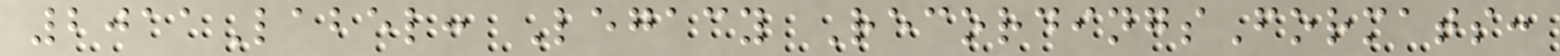2011Label: Legacy RecordingsFormats:
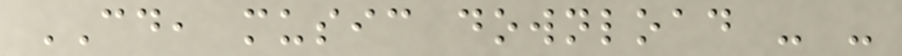CD, music download - -
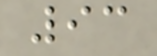93
